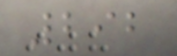292
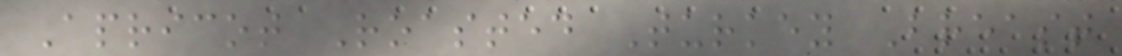Apricot Roasted Turkey Breast
